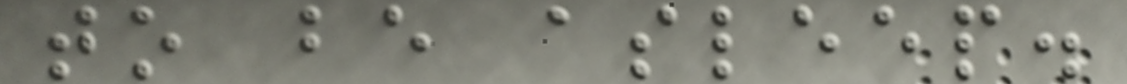to be asleep.
